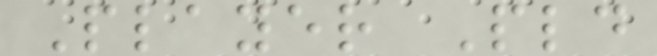Player Pld
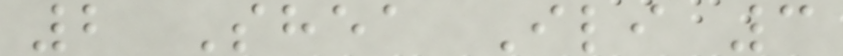2 Shea Ili 3
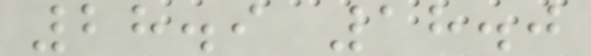28.9 18.0
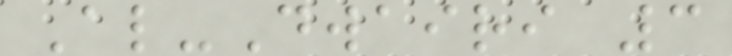Al-Dwairi 3
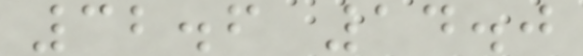32.6 14.0
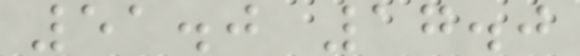51.0 17.0
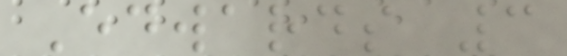Edwards 3
